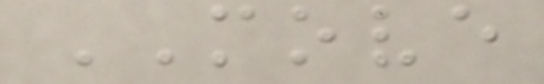MOVE
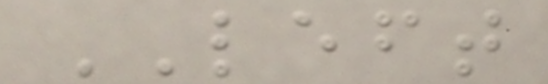LEFT
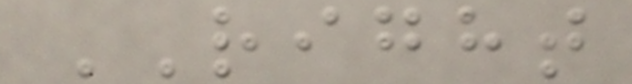RIGHT
